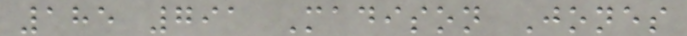185 791 Madison Jones
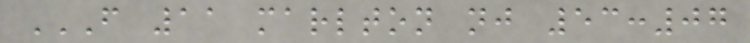F 11 MARLTON NJ 53:07
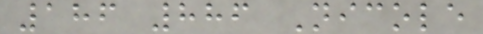186 886 Nicole
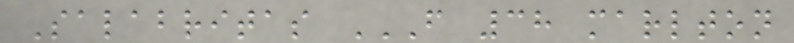Salabritas F 38 MARLTON
